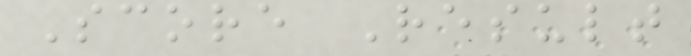Score Result
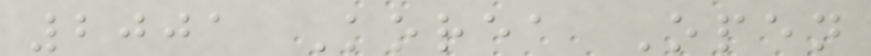2001 Korea Open
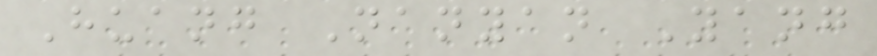Huang Nanyan Yang
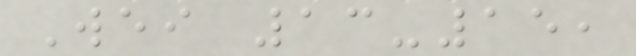Wei 13-15,
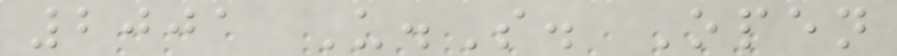2001 U.S. Open
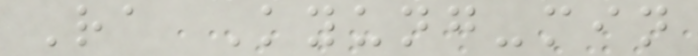Ra Kyung-min
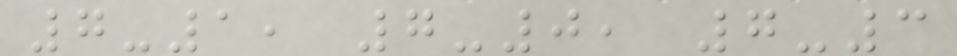7-1, 7-0, 7-3
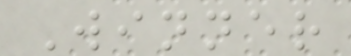Winner
